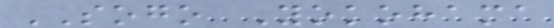SOGO Yokohama
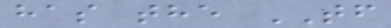has the TF
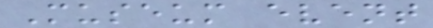Museum event
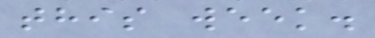this week.
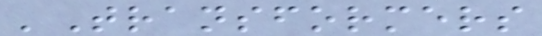'Transformers
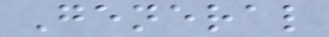General
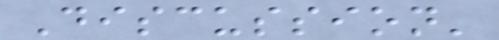Discussion'
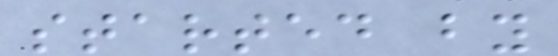started by
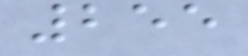255
